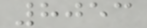8053
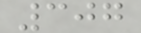307
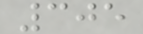305
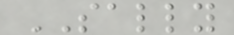SALLY
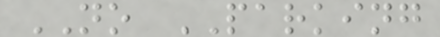NO PARKING
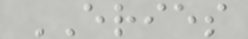ERIES
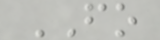FO
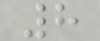8
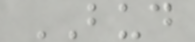BUD
